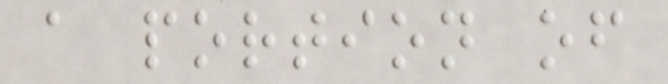a portion of
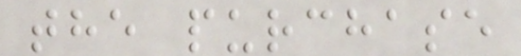the purchase
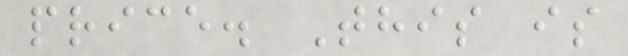price. This is
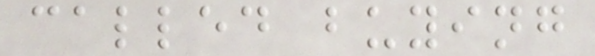called buying
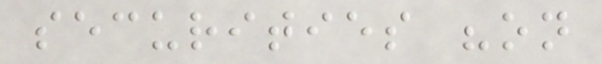securities "on
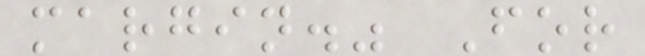margin." For
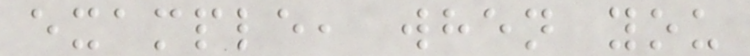example, when you
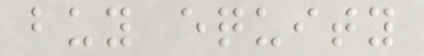buy equity
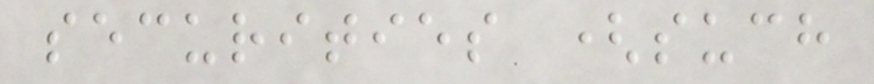securities (such
